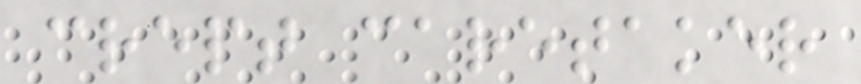crept caretaker
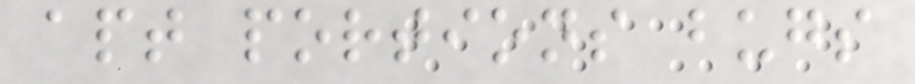apt portions bugs
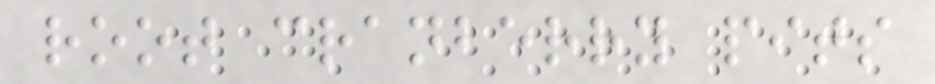root cranberry pits
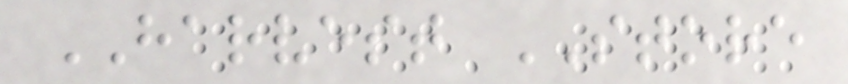HARVEST STORE
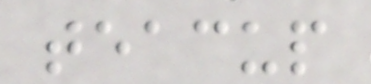teacup
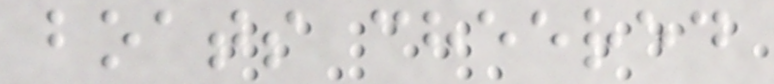boats cheered
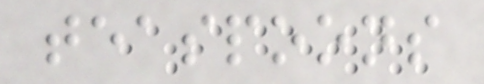teaspoons
